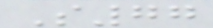S77
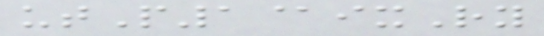utP1@ixRy
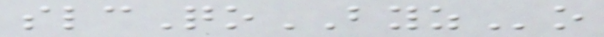slcQoBYZo
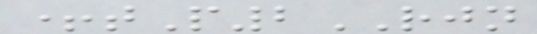+tP2RJN
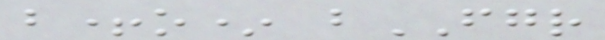b+o* bFGR
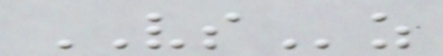VSz
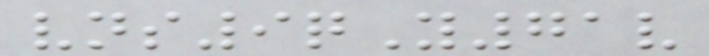vns9qY71v
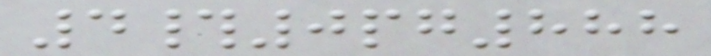4#0pg888
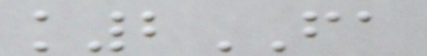k2FA
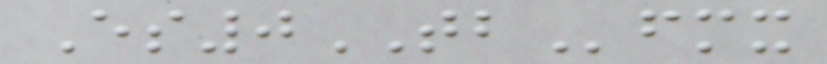Es0TBfmx
